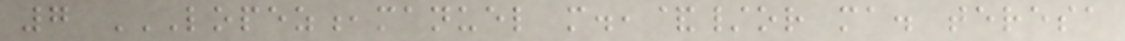7 LOPEZ,MANUEL M.,&/OR MA. TERESA
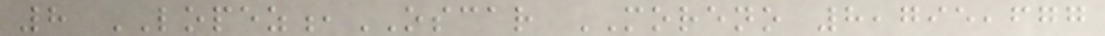8 LOPEZ,OSCAR MORENO 8,795,677
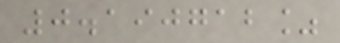0.190712%
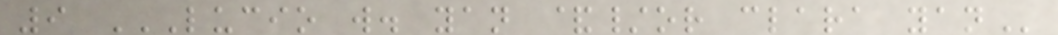9 LUCIO W. YAN &/OR CLARA YAN
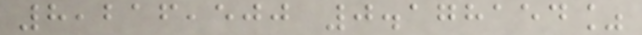8,216,500 0.178154%
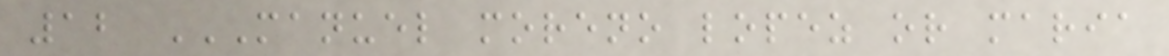12 MANUEL MORENO LOPEZ OR MARIA
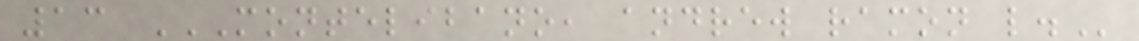13 MONTELIBANO, ANDREW RAMON L.
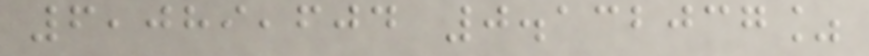6,089,604 0.132037%
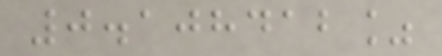0.108412%
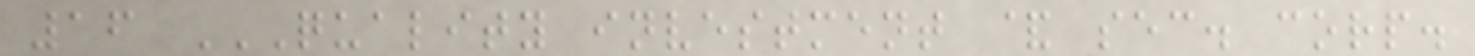16 QUALITY INVESTMENT & SEC. CORP.
